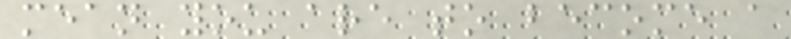mean you are to become a
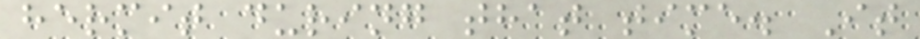hermit during that time. It
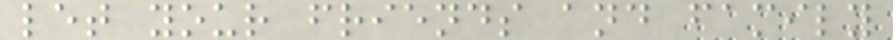let your friends and family
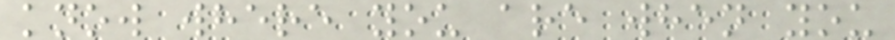know where you are when you
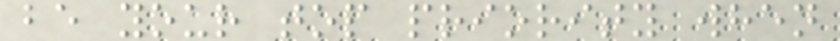be your top priority when
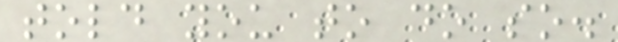told you to do so.
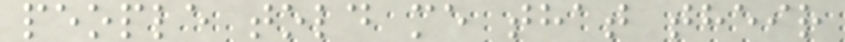people told me that their
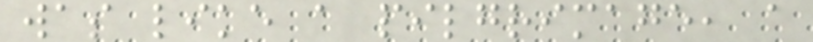was like a pilgrimage, a
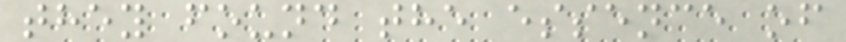they found the essence of
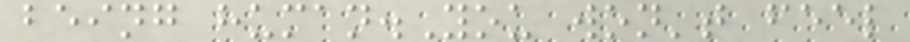being human.You won't feel
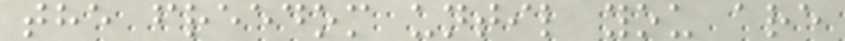the freedom until you are
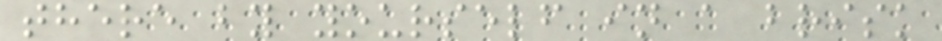there by yourself in a brisk
